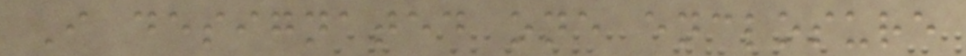I designated one enclosure
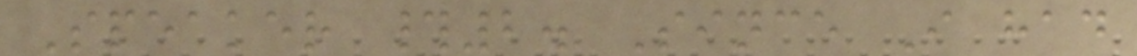Speaker #2. Since I had
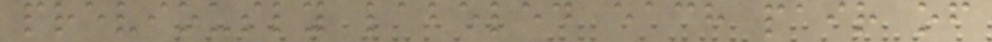previously labeled each pair of
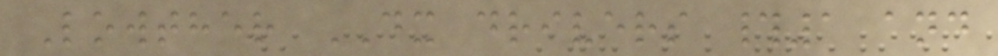Lowther DX drivers #1 and
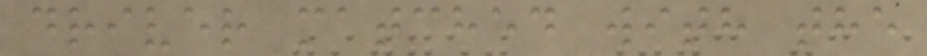driver matched with the
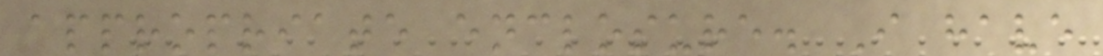appropriate enclosure. I have
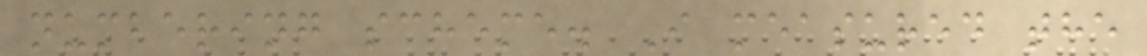numbering scheme. I measured the
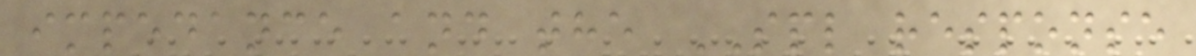impedance and the SPL response
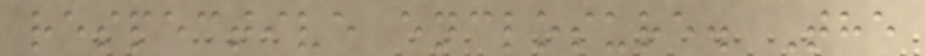respective enclosure. The
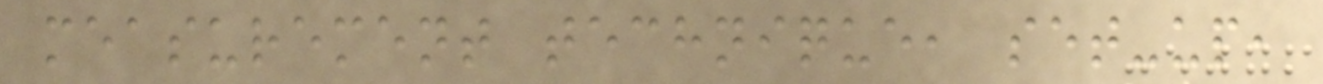measurement technique, set-up,
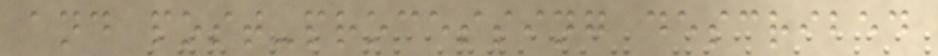and post-processing described
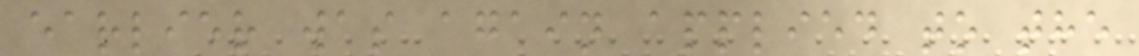earlier was again applied to the
